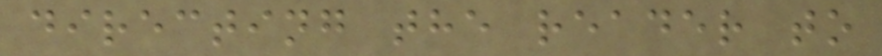directing the reader to
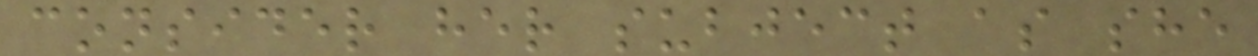consider her subject as she
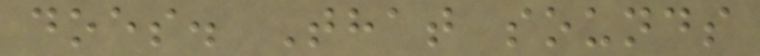does. That sounds
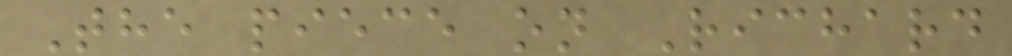The piece on Richard
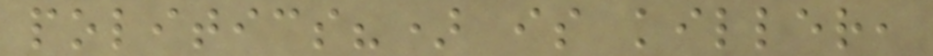politics?) is killer,
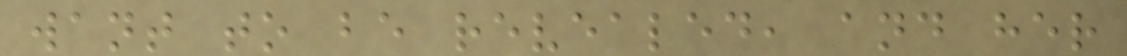want to be revealed, and her
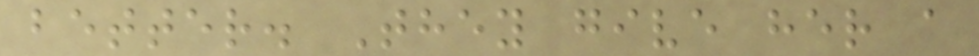better. They give her a
